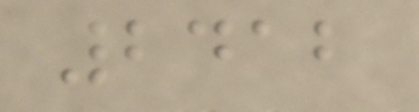2412
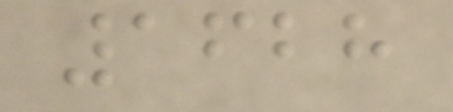1628
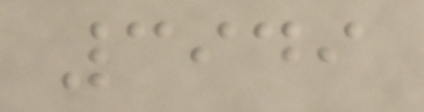3949
